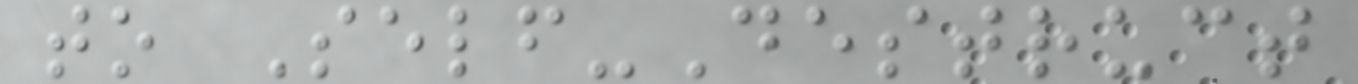to Self-Destruct
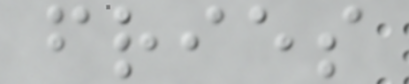fries
